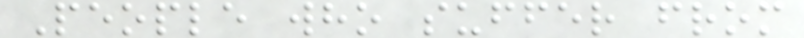People who suffer from
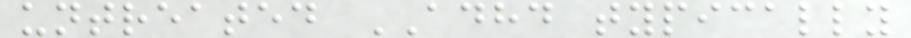untreated ADHD typically
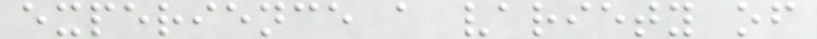experience a variety of
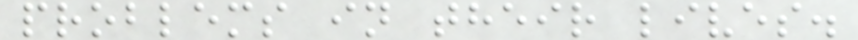problems in their lives.
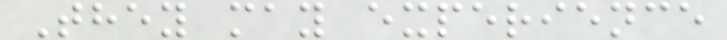They may experience
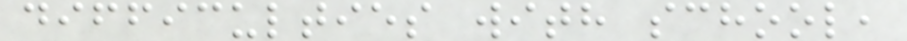difficulties with school,
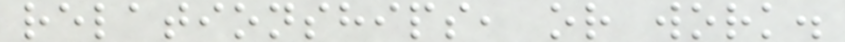relationships, or work.
